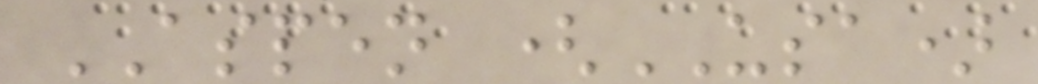ASPEN (USA)
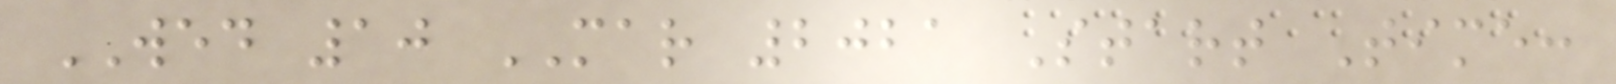WED 10 MAR 2021 Start Time:
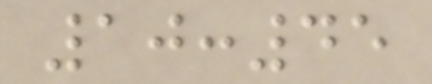10:45
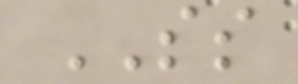SS
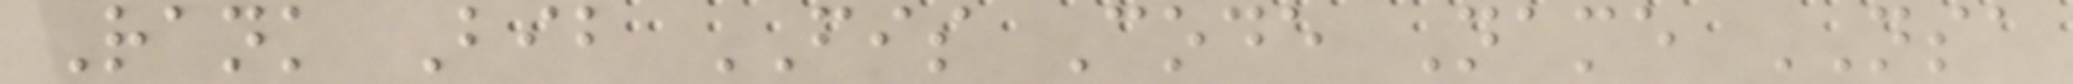Rank Bib FIS Code Name NSA
